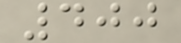400
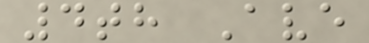4th Ave
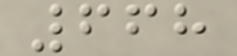668
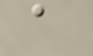a
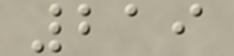219
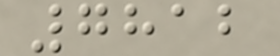7812
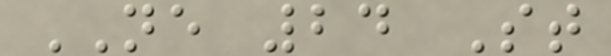NE 24 St
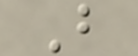B
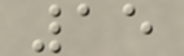15
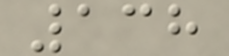138
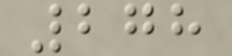278
